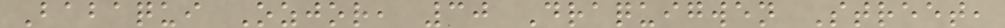Babaqui Ozjor, 30 Draquigwen Street,
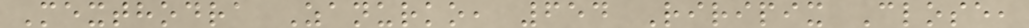Mexthodra Zanurko, 654 Riripix Close,
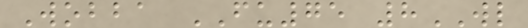Wobba FU75 8WL
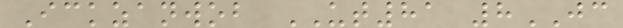Ickzanwob UT81 8JC
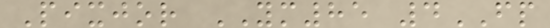Pixjor YM85 4FP
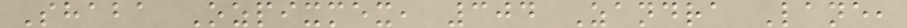Shaba Ozpixmex, 304 Zandra Lane,
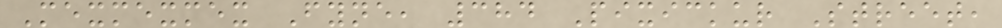Mexmexmex Fyne, 384 Pixickur Street,
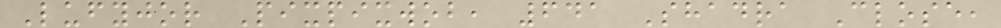Lufyjor Pixpixwob, 641 Shadra Close,
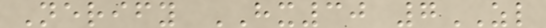Nerify HX30 7ZL
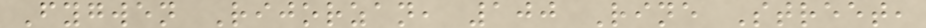Fygwen Rijorzan, 100 Rine Street,
